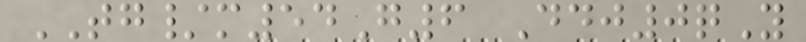TG/m54G6 Ddj0qY
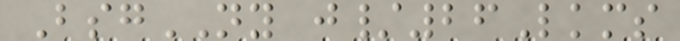BsgNY j/26Lkms
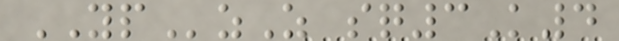YPzZ sq3K4
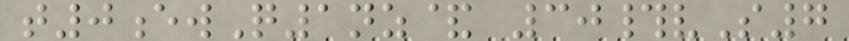t0ewQ1nz& 30#vS7
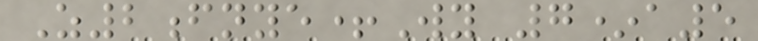Z2fnye+Wy 7*a5
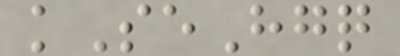kSeHgq
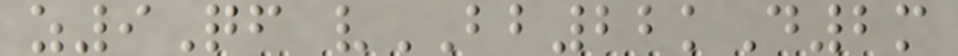z9Qf vBB22kD2m
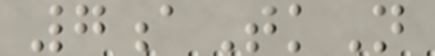7aTkN
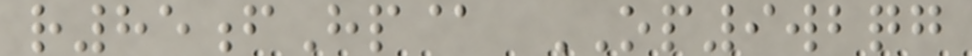r85fHp@ OP9wbqg
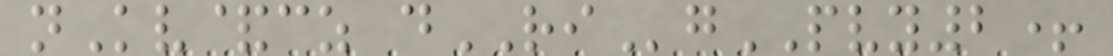nKv&cz dRIgPVY2+
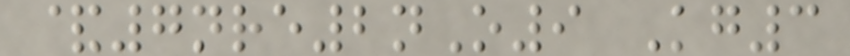&7nre2nO9 Kg3
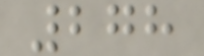278
